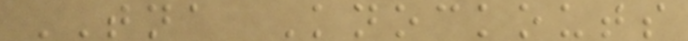TNA Knockouts
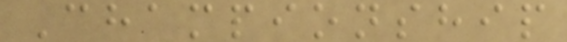Championship
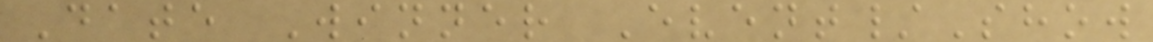Date Winner Event/Show
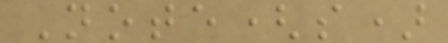Note(s)
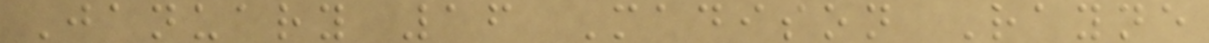January 16 Madison Rayne
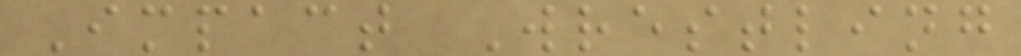Impact Wrestling
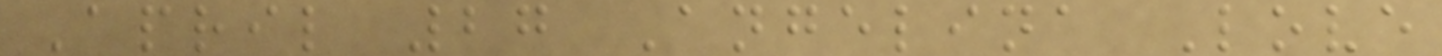April 27 Angelina Love
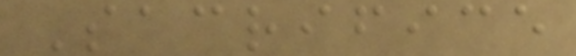Sacrifice
